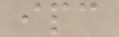ipc
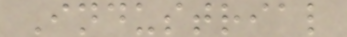Industrial
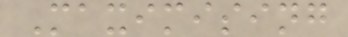Maximising
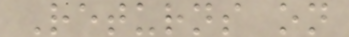Returns on
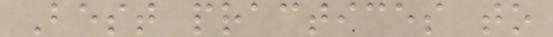Best practices to
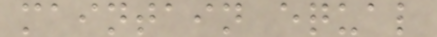maintain equal
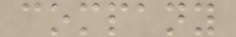company
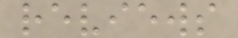reviews
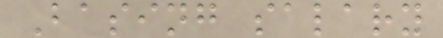Basing salary
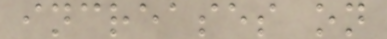increases on
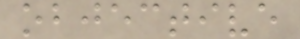objective
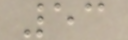53
